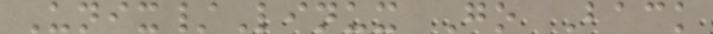Unix/Linux Go Back
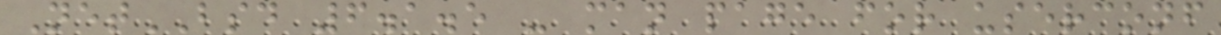NetBSD 6.1.5 - man page for userconf
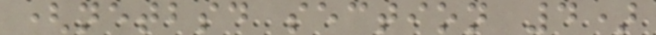(netbsd section 4)
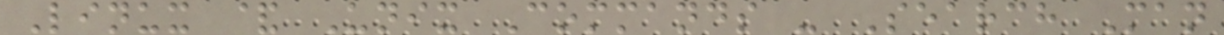Linux & Unix Commands - Search Man
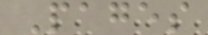Pages
